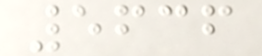5636
